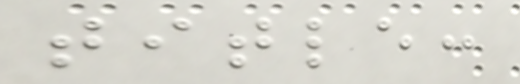title:
